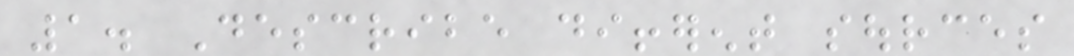1. Describe different sources
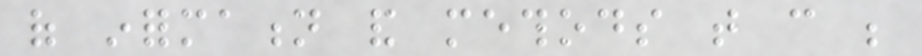of information and methods that can be
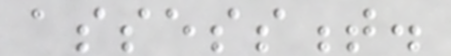assessment.
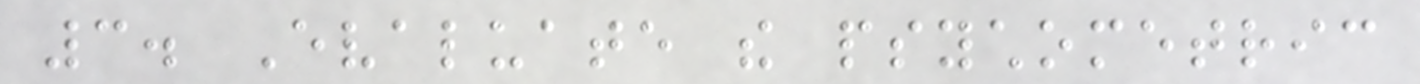3. Evaluate the psychometric
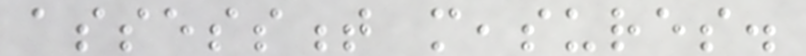assessment measures.
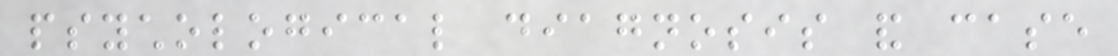psychological diagnosis and case
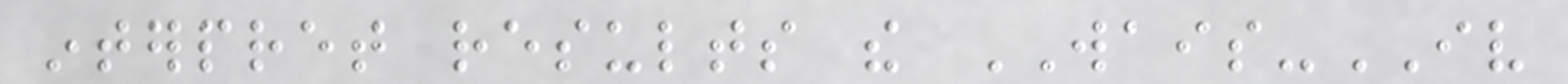interpret results the WAIS-IV
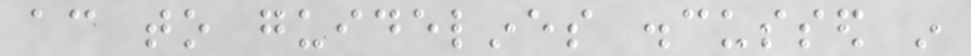according to guidelines discussed in
